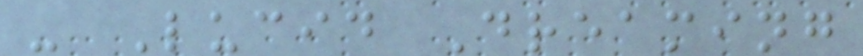- Lucid Dreaming
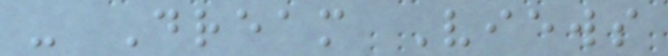- Dream Views
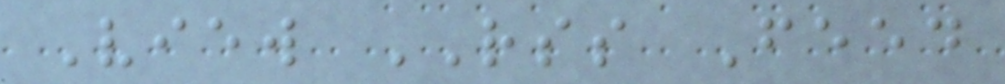View RSS Feed
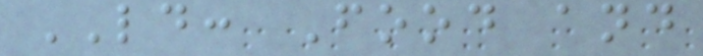LD: Food and
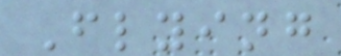Flying
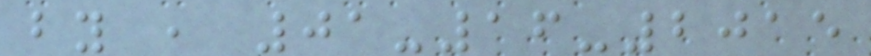by , 01-16-2015
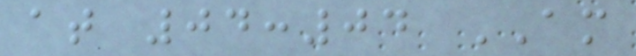at 04:04 AM
